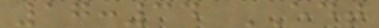17:34 EDT
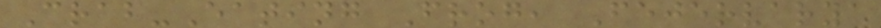Crab-Eating Frog, Fejervarya
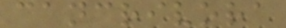cancrivora
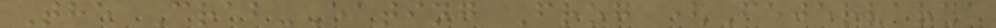The Crab-Eating Frog (Fejervarya
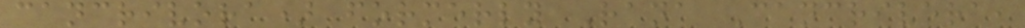cancrivora) formerly Rana Cancrivora,
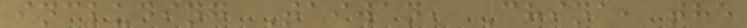including Taiwan, China, the
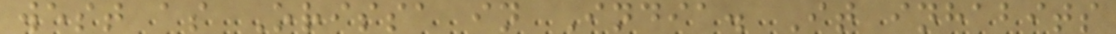west as Orissa in India. It inhabits
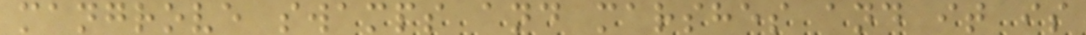mangrove swamps and marshes and it is
